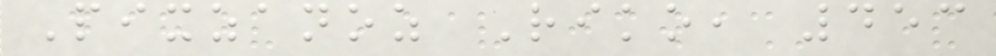Pixzanoz Riko, 453
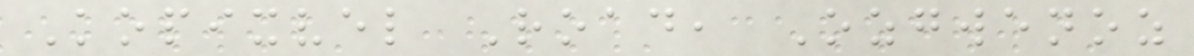Kopixvel Road, Ozgwenoz
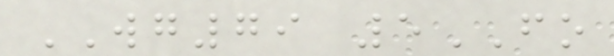WG79 5FO
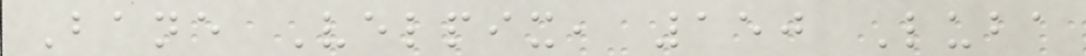Bane Velpix, 150 Luba
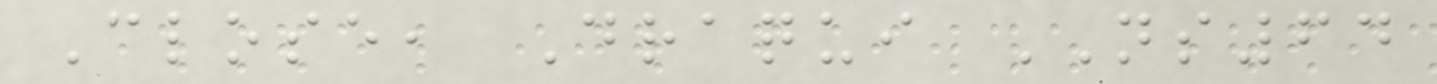Close, Draqui NS64
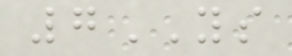7YS
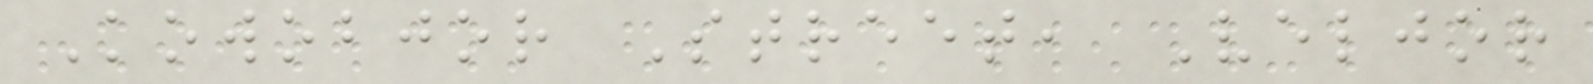Kowobjor Street, Veljor
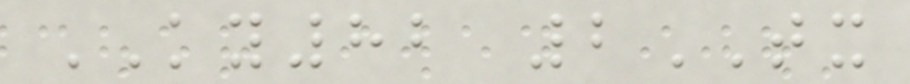KY82 2TX
